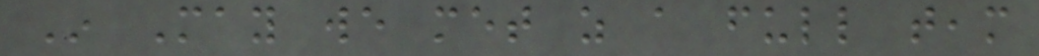In May we met as a full team
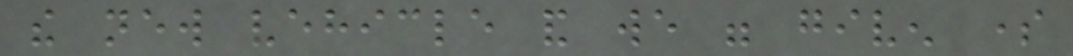the new vehicle and we were given some
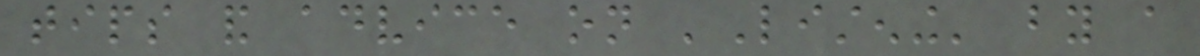tips and advice on 'Listening' by a
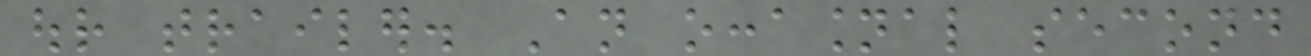our trailer. An occasional second
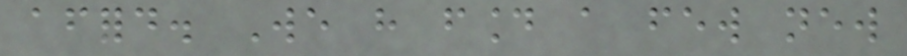afford. We have found a few new
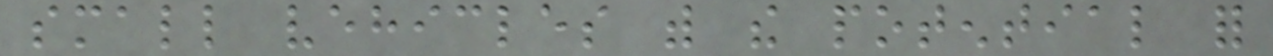small vehicles with the potential for
